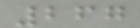267
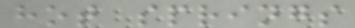hot springs
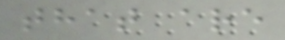that are
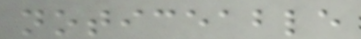noticeable
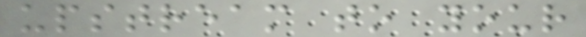upstream to your
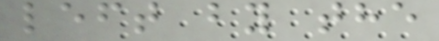left by the
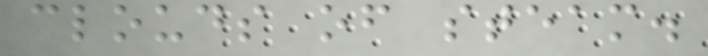clouds of steam.
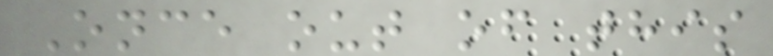Once out of this
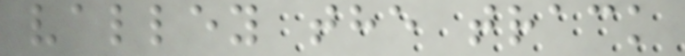valley the track
